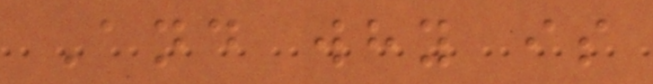And why is
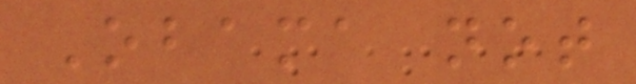Obama not
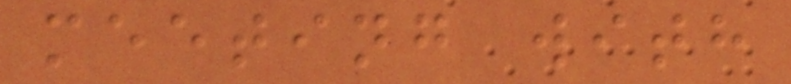meeting with
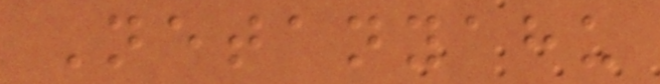Netanyahu
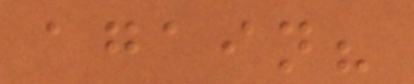again?
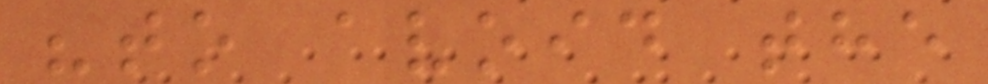"to avoid the
